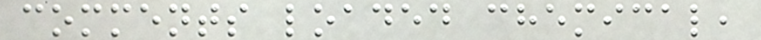comments loaded chemical,
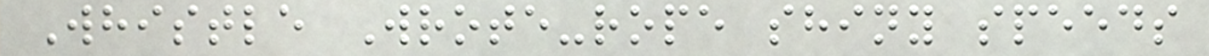Whistle Wrote-rope shiny speeds
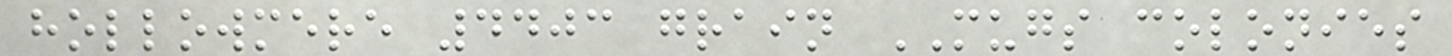hollowmere 4403 grain MUGS colonies
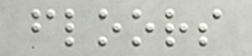floors
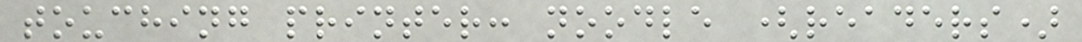touching printer: noodle (readers)
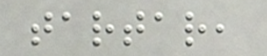tartar,
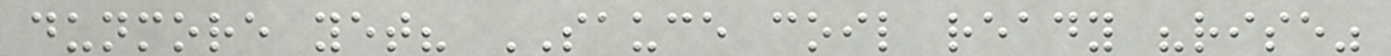dunmore yet? SAUCE coil ready "rise"
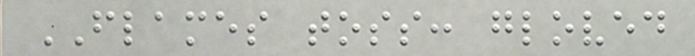FLAMES toss: gloved
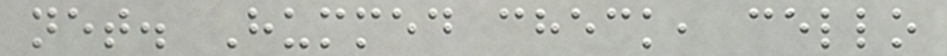net. Hummed check, cello
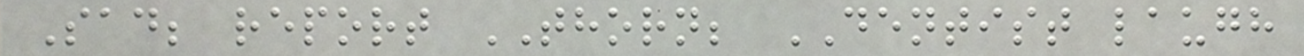Sad; report THORN; DENTIST laugh
